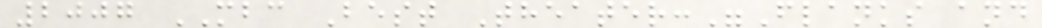2007 MBC Best Theater:"Flanks and
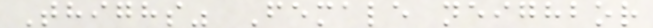Thighs" Female neighbor
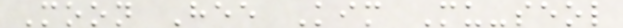Moon Hee Kim Mu-seol
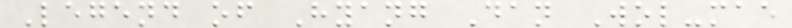Legend of Hyang Dan Wol-mae
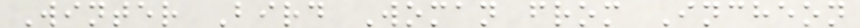Winter Bird Woman from Incheon
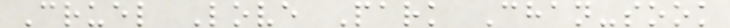Cruel Love Park Chan-sook
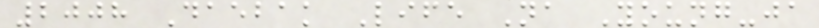2008 Daebak Life Na Young-ja
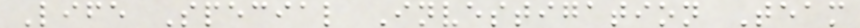Life Special Investigation Team
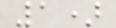1)
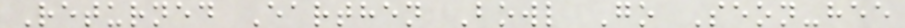Returned Earthen Bowl Go Seon-hee
